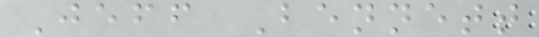Jeff Bennett
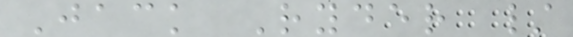Jack Ryder /
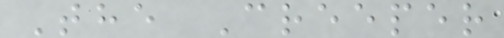The Creeper
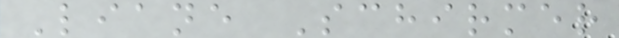Liane Schirmer
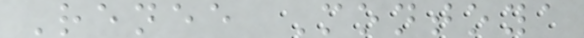Renee Montoya
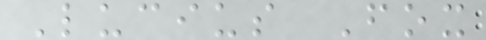Lucius Fox
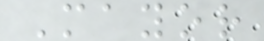Mayor
